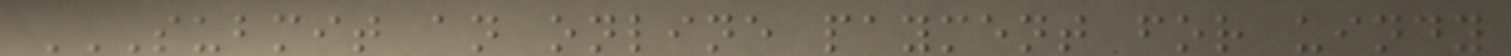SUBMIT AN ONLINE PAYMENT FOR UINDY
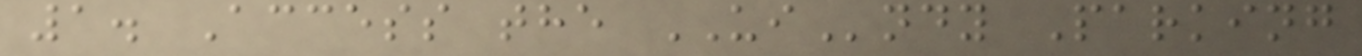1. Access the UIndy Parking
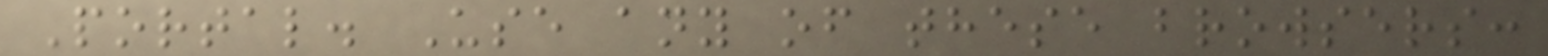Portal. Use any of these browsers:
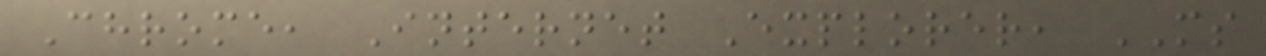Chrome, Internet Explorer, MS
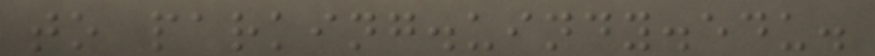to parking.uindy.edu.
